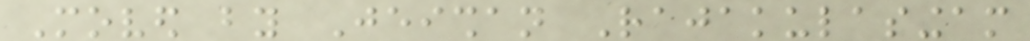Moved by Jeishan Rajakulasingam
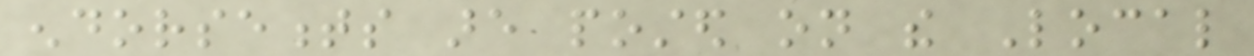endorsements are posted on the Local
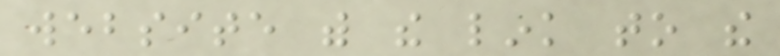website with the link to the
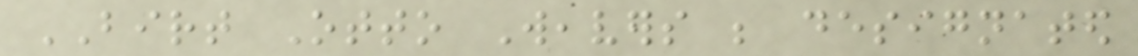BIRT Otto Weavers be designated
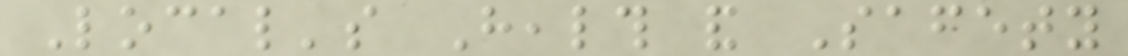Local's Health and Safety
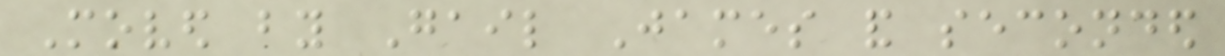Moved by Gail James and seconded
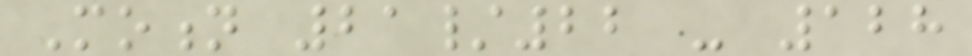Motion 21/22 - 128
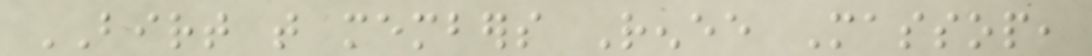BIRT that members Renee Massop,
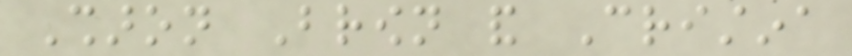Sharon Brown and Cristina
